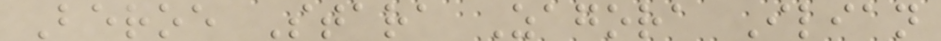Beroe Stara Zagora Ilian
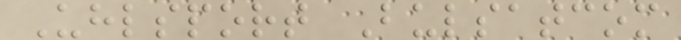Uhlsport Bulsatcom
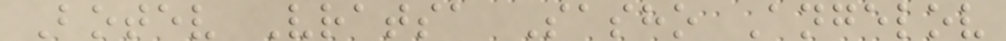Botev Vratsa Sasho Angelov
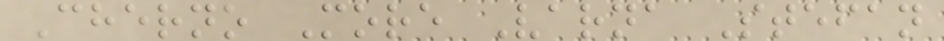Cherno More Varna Stefan
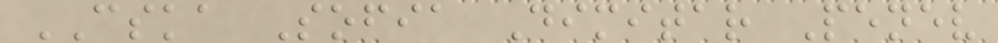CSKA Sofia Dimitar Penev
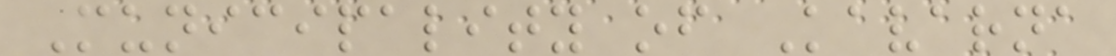Municipality of Kavarna
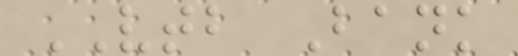VTB Bank
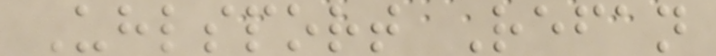Uhlsport Refan
